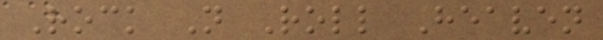Rock N Roll Heaven
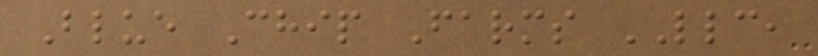Blue Chip Farms LLC,
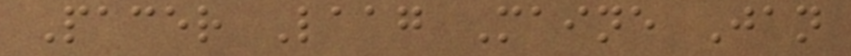Pacer Laag Maine Jan
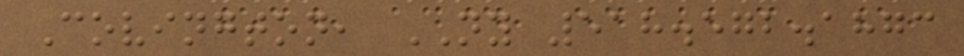Covington, NY 518.572.1873
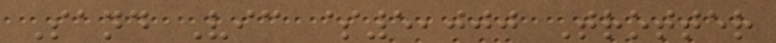Sand Vic $5,000 Trotter
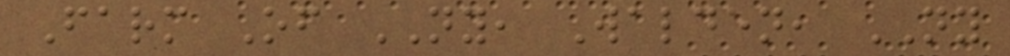Farm Of NY, Walden, NY
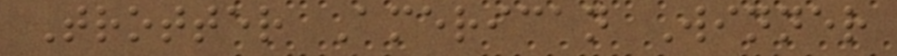Trotter American Winner
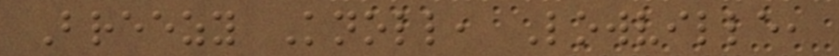Breezy Knoll, Lowville,
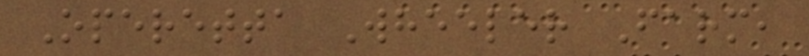Operetta Wheeler Farm,
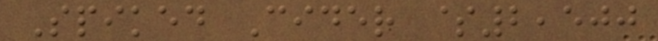Spiked Cider $2,500
